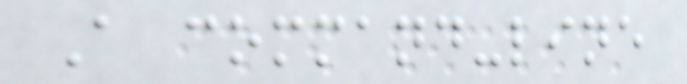A command-line
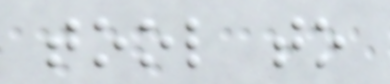tool to
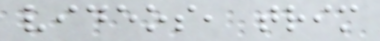videos, trim
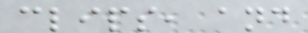clips, and
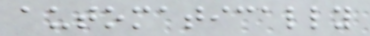automatically
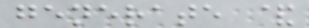generate &
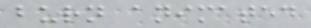burn animated
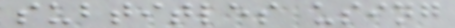subtitles using
